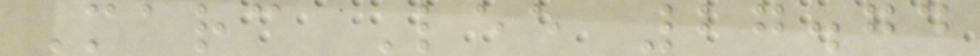Marc Lee 27.74
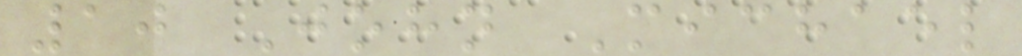10 John Michael
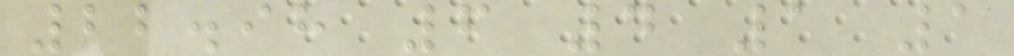22.98 6 4 1 1
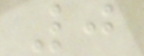0
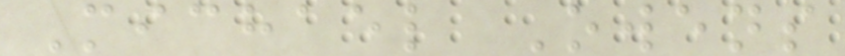Michael Owens
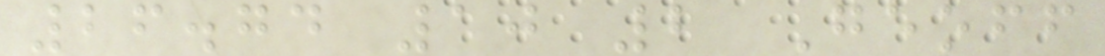26.74 10 2 Geoff
